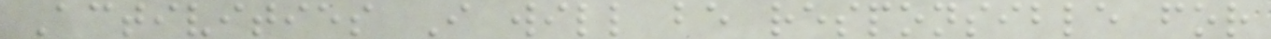Activities I will be responsible for
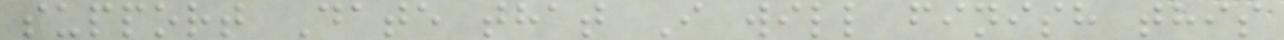support Date that I will finish this
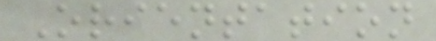Orientation
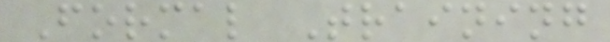Formal Training
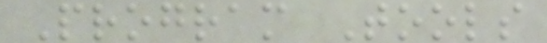Program Tools
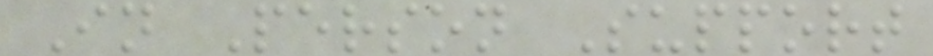In Person Support
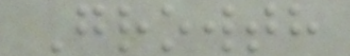Growth
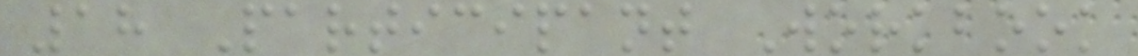18 Participant Workbook
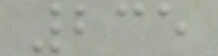235
